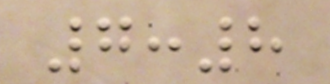7:8
